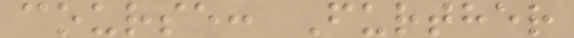course: Further
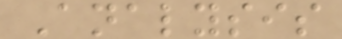Analysis
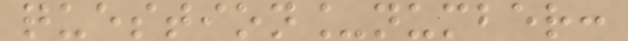question_number:
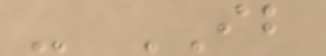- IB
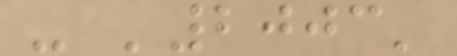- '2003'
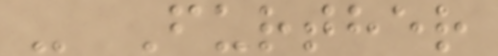- Further
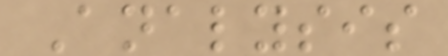Analysis
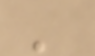'
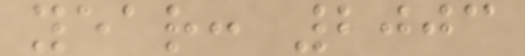year: 2003
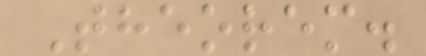Theorem.
